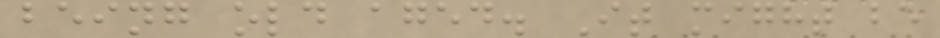being old aged. It might be
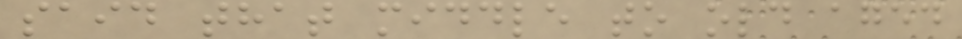said that middle to old aged
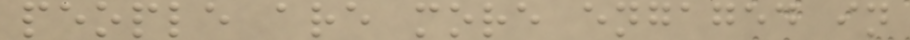people are more engaged in
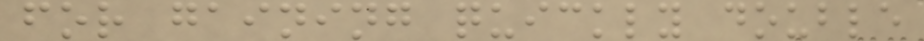for gaining quickly double
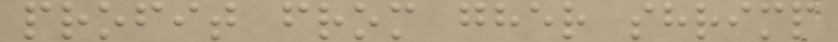profit from gher shrimp
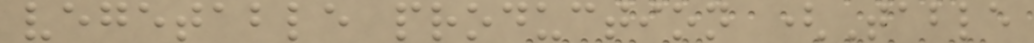vegetable production (Table
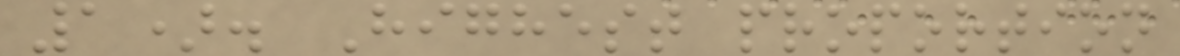1). Highest proportion
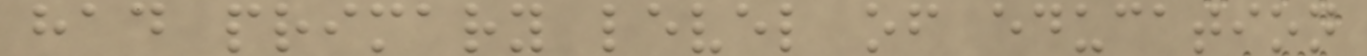had primary level of education
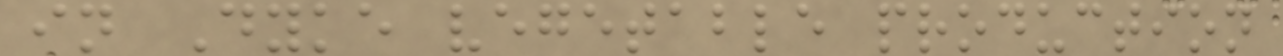in Dyke vegetable production
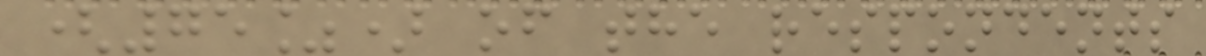(75%) of the respondents
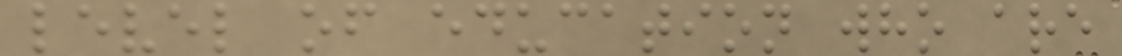level of education who are
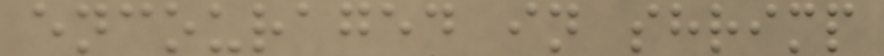encouraged in shrimp
